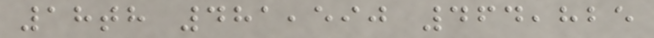18th 481,590 464,825
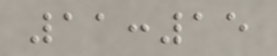11:15
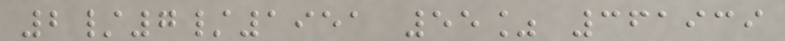2/7/1951 55% 361939
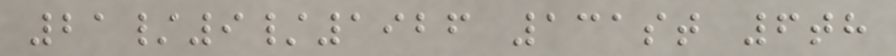21/9/1926 131st 6th
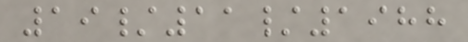19/11/1988
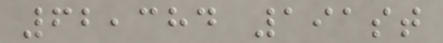62,384 191st
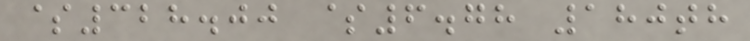$328.00 $6.78 180th
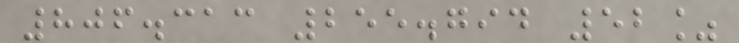806.313 255.794 52%
